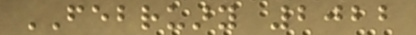FEBRUARY 2022
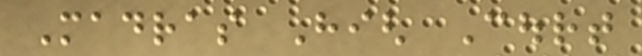Madras High Court
